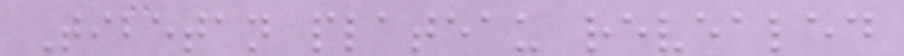Tibetan plateau revealed
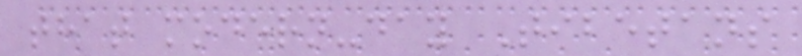that modern-day Tibetans
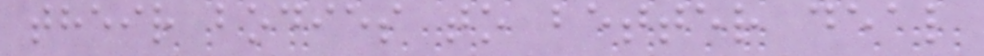their bodies to better deal
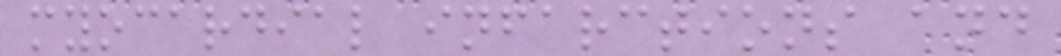myocardial infarctions and
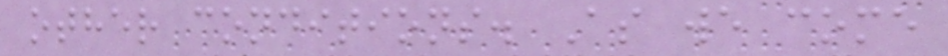other conditions. As we come
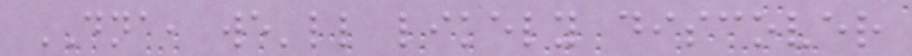DNA, we'll likely discover
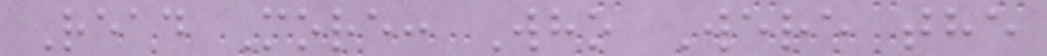Read More: Who Were the
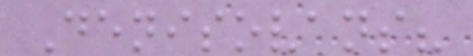Denisovans?
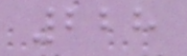228
